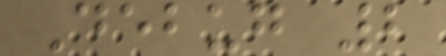Debug 2
